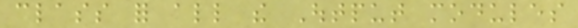class for all the Output modules
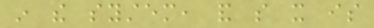in the system, and so it is
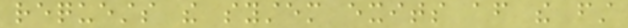requests the system exits after the first
